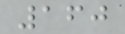160
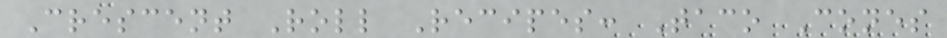Crescent Roll Recipes: Taco Cones
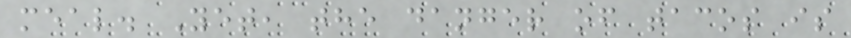meal. Yet, the danger of tacos is
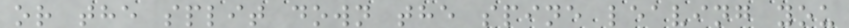or the split down the spine leaving you
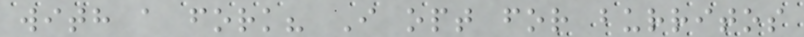with a fork? I opt for burritos
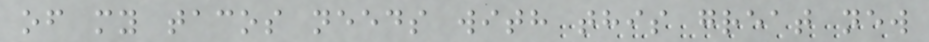of my tacos needs with this great new
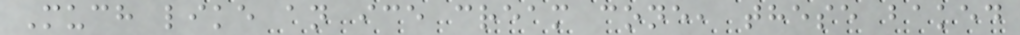Much like an ice cream cone, these baked
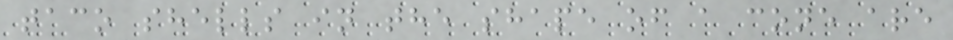taco shells in the shape of a cone are
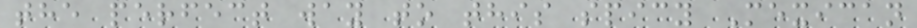the perfect way to this spicy Mexican
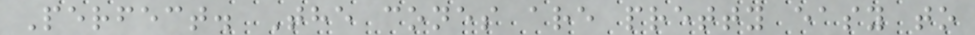Perfect. The cones are pretty easy to
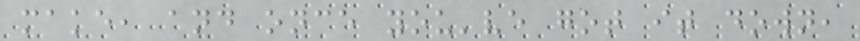make, and once you've got it down,
